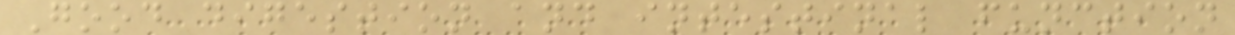Good digestion and intestinal function
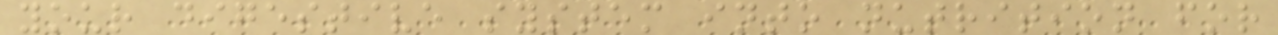your digestive system into nutrition for
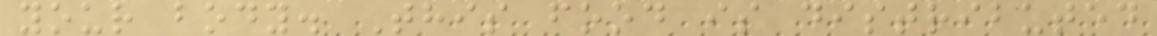your body. This food is distributed
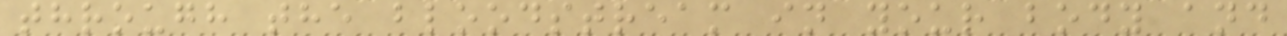through the bloodstream in your body and
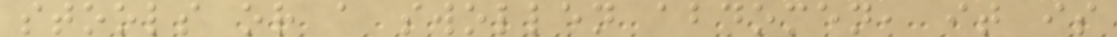stools or a swollen abdomen, it is
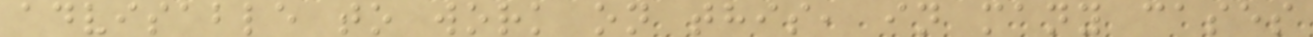advisable to work on this, in many cases
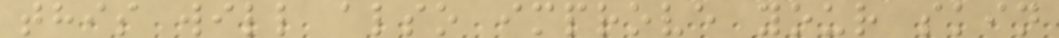this will also improve your skin
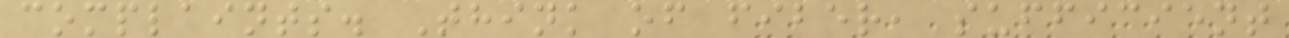complaints. Think of fiber, sufficient
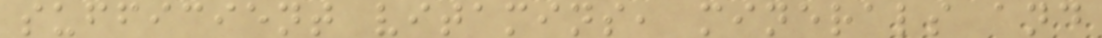sufficient vitamins, minerals and
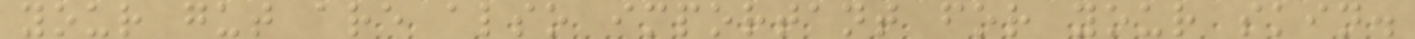your gut are also important for your skin.
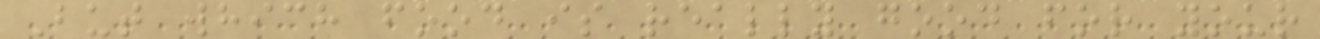But which food is really good for your
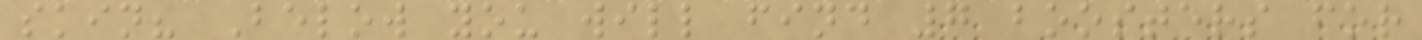skin? Below you will find 7 boosters for
